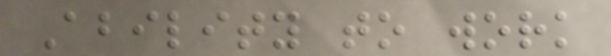Ability to work
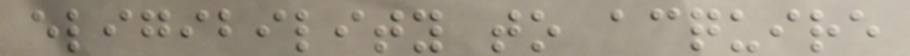eligibility to acquire
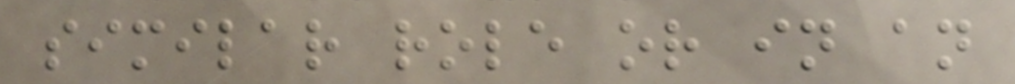similar role or in an
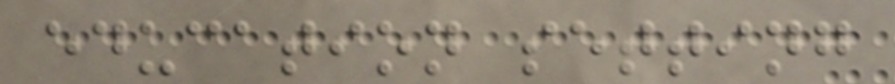education setting
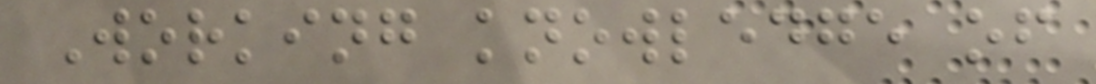Working knowledge of
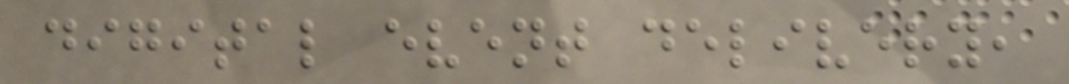digital event delivery,
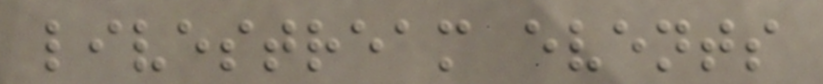livestream events
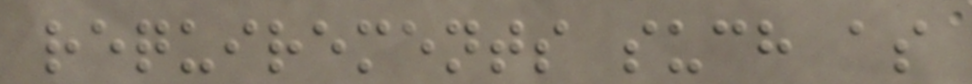requirements such as
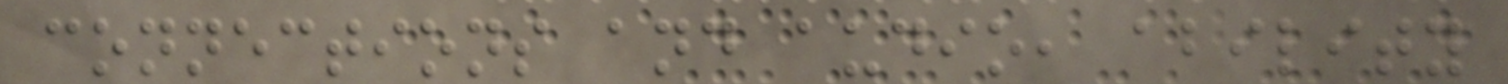connections and audio, ability
